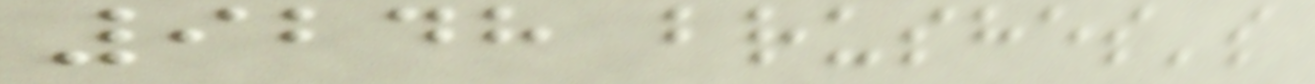9248 brushes's
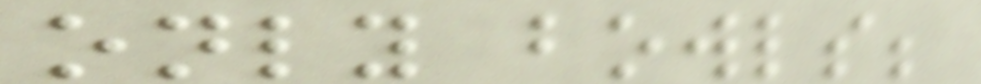only bowls;
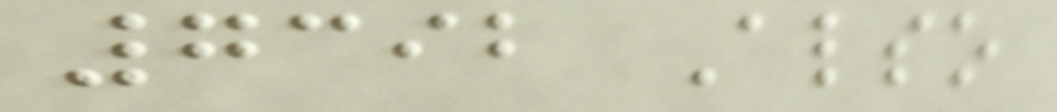7392 Also
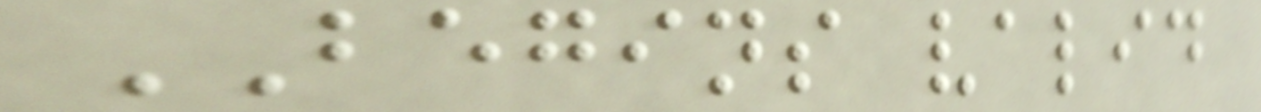BEGINS valid
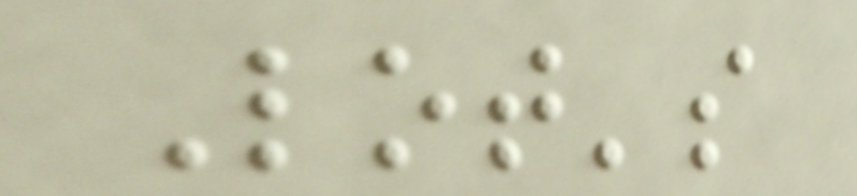Lot's
